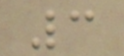3
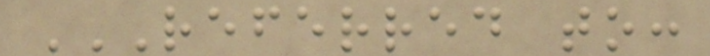REFERRED TO:
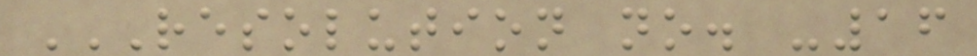RESOLUTION NO. -16
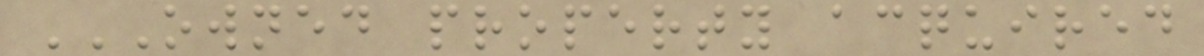OWNED PROPERTY ACQUIRED
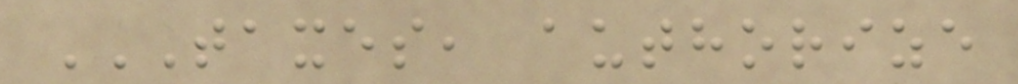TAXES, AUTHORIZE
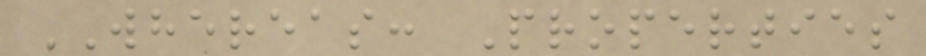WHEREAS: Properties
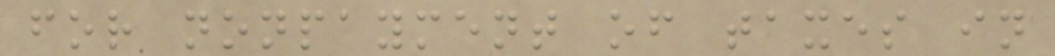for nonpayment of taxes in
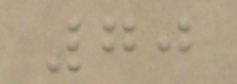70
